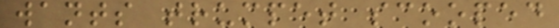wants trumpet scooped
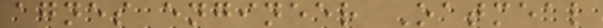agnes engineer Oatmeal
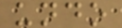undo
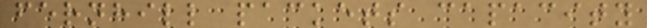fernhill packets capacity
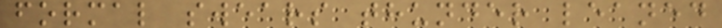formal swears thunder leaned
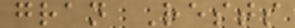gran Rests
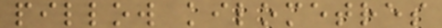pillow kilometres
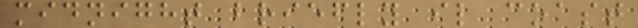midnight briefly il coast
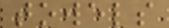towels
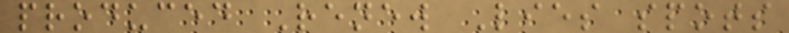produced Renew Lies spots
